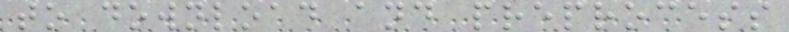to download and preprocess
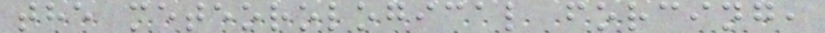the meteorological forcing,
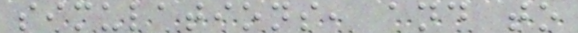simulations, and to
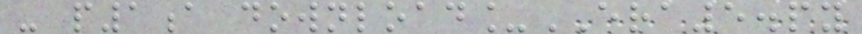- p1a download_ERA5.py
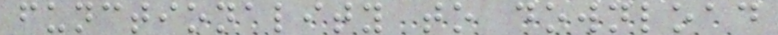functionality to download
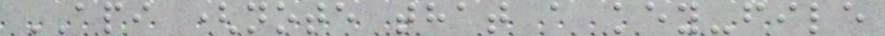API (note that a key-file
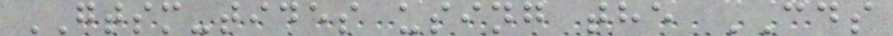GTSM-tides using the CDS
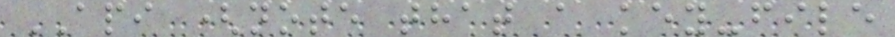API (note that a key-file
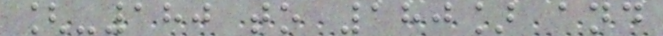[-180 to 180] and
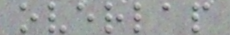overlap
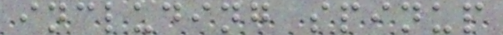including spinup
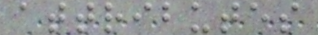attributes
